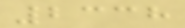2338
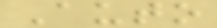Auto
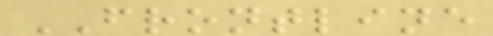FRONTLINE
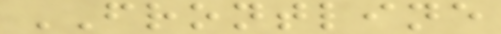FRONTLINE
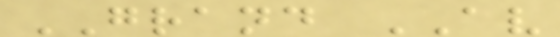GRAND AV
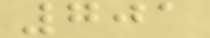701
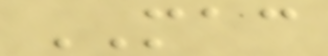MAC
